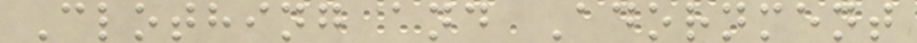Clothing and Adornment
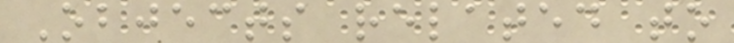Objects related to
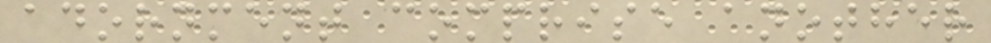adornment comprise another
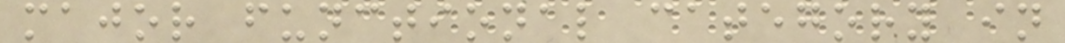major functional category in
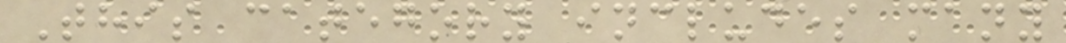This category includes many
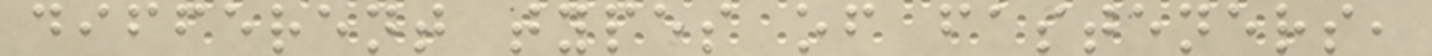different types of fasteners,
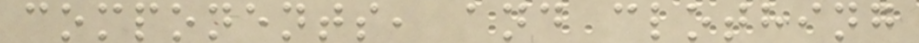components, and clothing
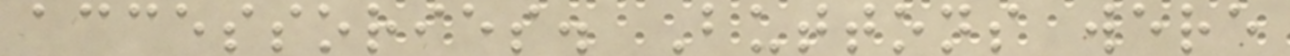accessories. Buttons were
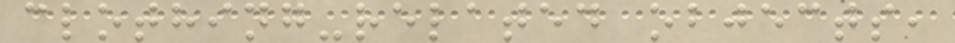clothing-related objects,
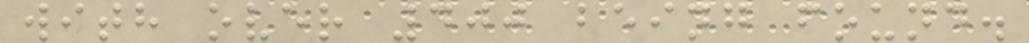with over 400 being found.
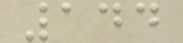144
